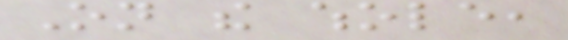On the whole,
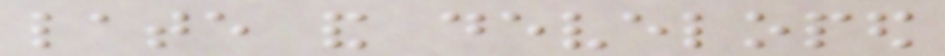late and developed
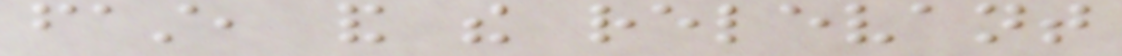fast, and the relevant
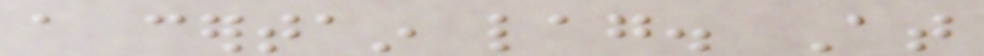a certain lag. At
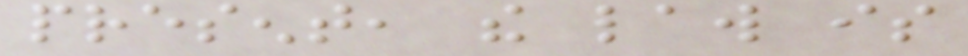present, the law is
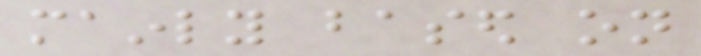mainly based on
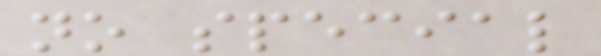no special
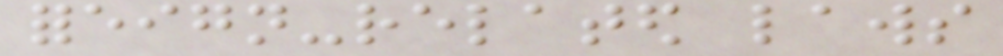foreign-related laws
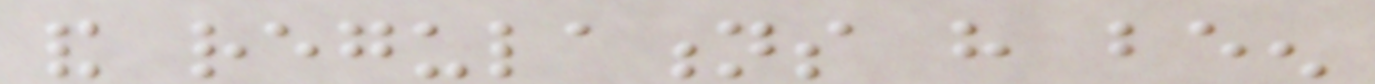and regulations have been
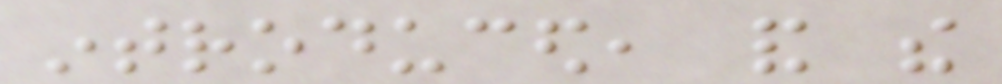introduced, and the
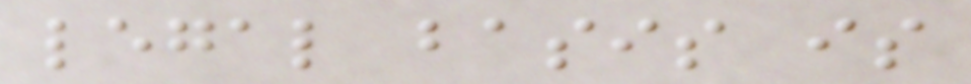legal basis is
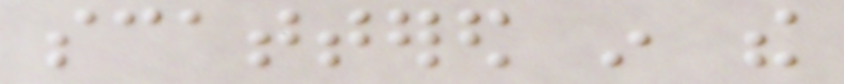scattered in the
